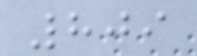809
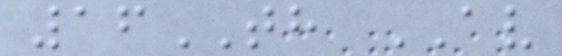16TH AV
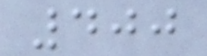400
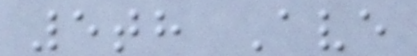5th Ave
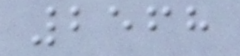2568
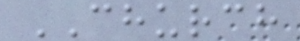CHURCH
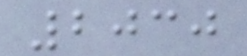2030
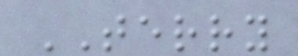TERRY
